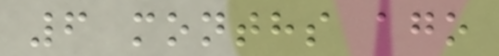6 months ago
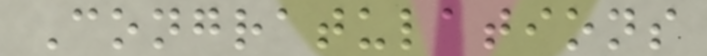Congratulations
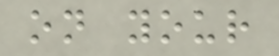on your
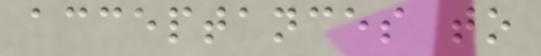acceptances to
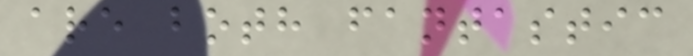are both fantastic
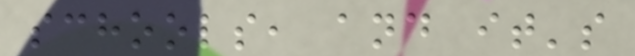schools, and it's
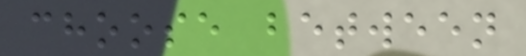choose between
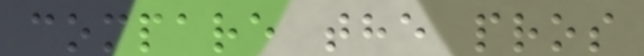compare the pros
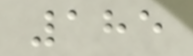185
